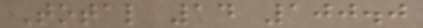Total 14 100.0
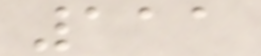111
